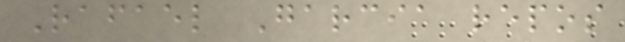Rafael Garcia repos
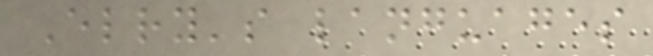Elry's languages
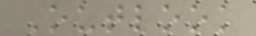Outlook
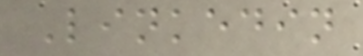Linkedin
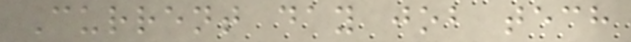Current day job tech
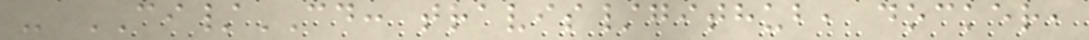- CI/CD: travis/github, docker,
